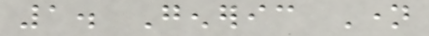1. Generic Name
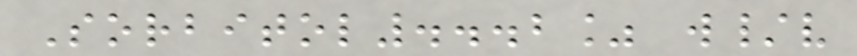Sorbitol...2% w/v
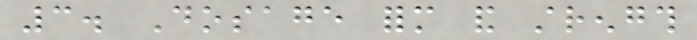3. Dosage form and strength
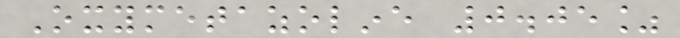Oxymetazoline 0.05%
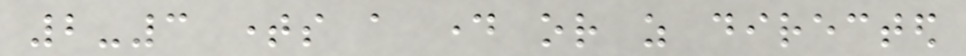2-3 times a day or as directed
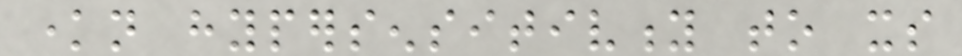known hypersensitivity to its
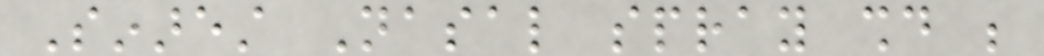Sinarest Nasal spray should be
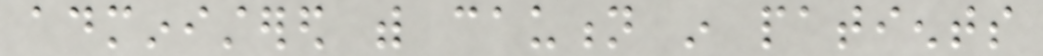administered with caution in patients
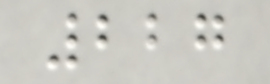227
